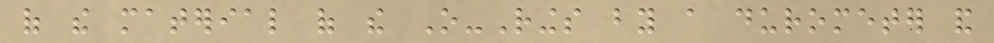of the material of the O-Rings by a durometer and
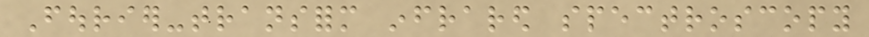Fourier-transform infrared spectroscopy
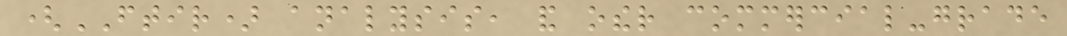(FTIR) analysis, and other commercial-grade
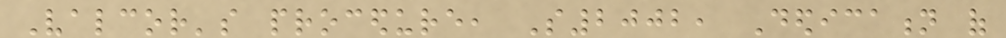Valcor's procedure, S2002, Dedication of
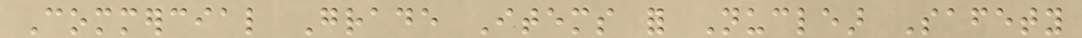Commercial Grade Items for Nuclear Safety
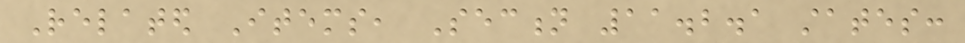Related Items, Section 11.2.1 states:
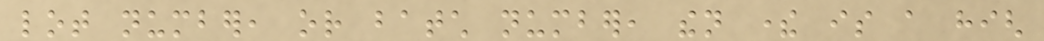lot number, or batch number, then there is a high
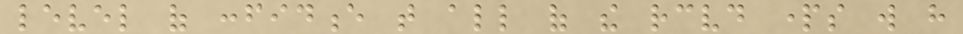level of confidence that all of the received parts will have
